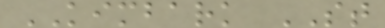KIMBARK ST
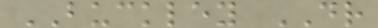BUCKLEY DR
